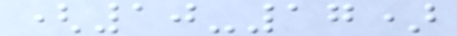(10-17)
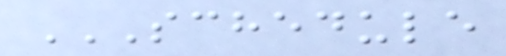SCHEDULE
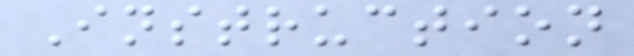Instruction
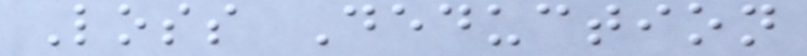Loss Deduction
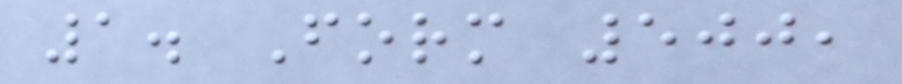1. Form 500,
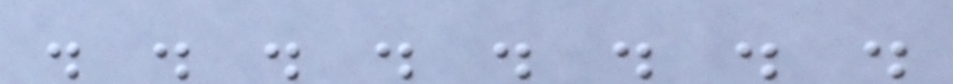. . . . . . . .
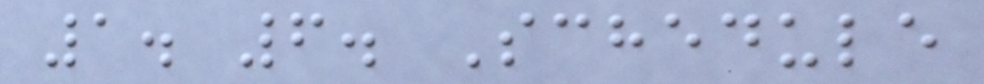1. 6. Schedule
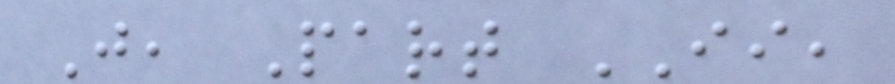J, Part II,
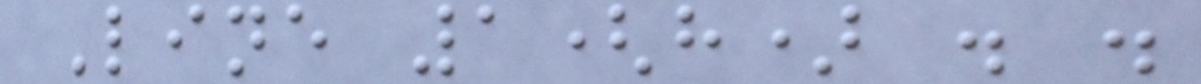Line 1(h) . .
